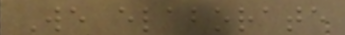We elaborate
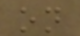on
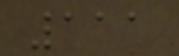111
